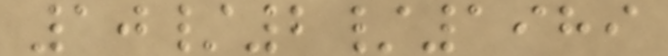10/2/1989
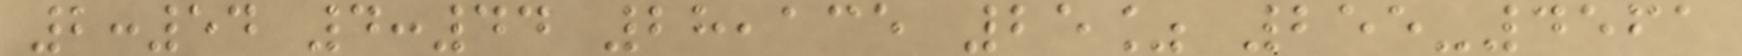2:54 4:44 28,135 25% 255-4561
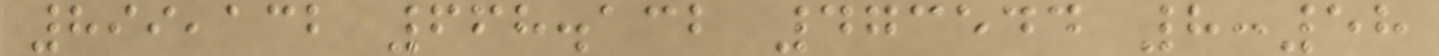899,132 668.132 473544 8:58
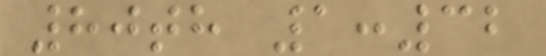80th 1:32
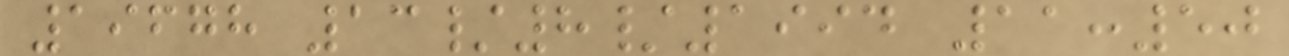19678 13/8/1994 11:50
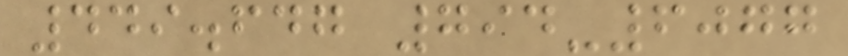449.647 794-6077
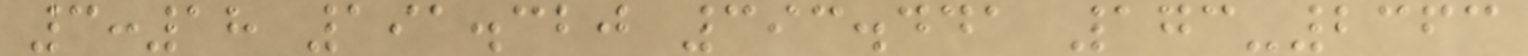3:18 191.320 393.441 173-2363
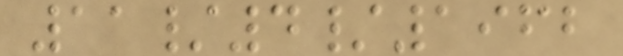11/4/1962
